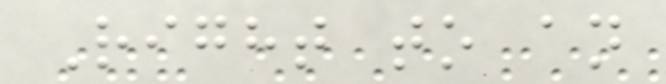Right to an
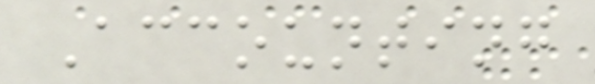Accounting
